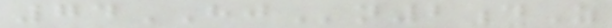74HJn2dZ
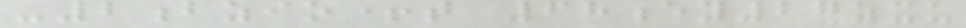-2bzio+t 68ey27zxu
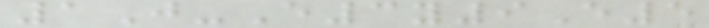1J-E3y9E5
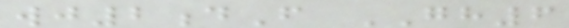wj2dF GH6
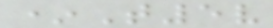*T5v
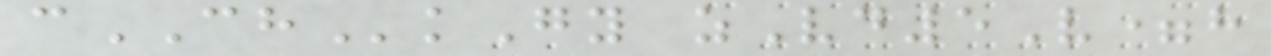cCHkGy zVd5V=h
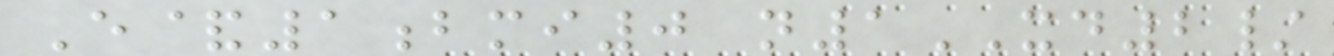E&1bmi0 n1XD2/
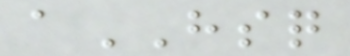aHSQ
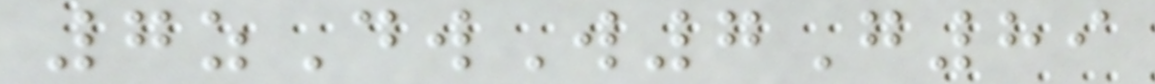7zDwW7G89
